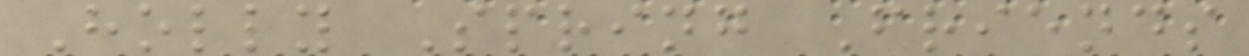Holly Spring Friends
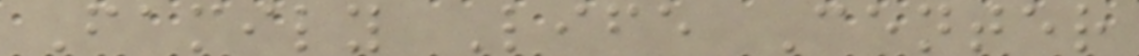Family Life Center
